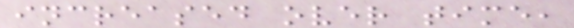increased over time,
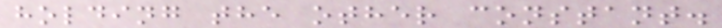holding the other constant.
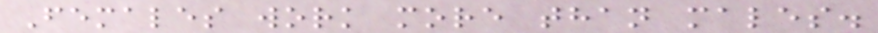Females work more than males.
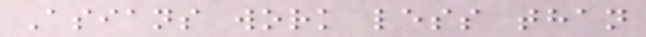Asians work less than
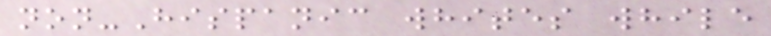non-Hispanic whites while
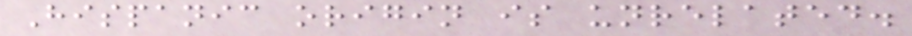Hispanic origin is unrelated.
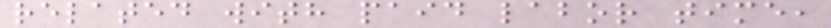related with paid labor time,
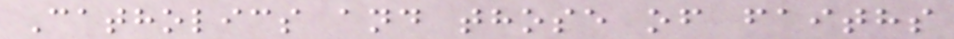Catholics and those of faiths
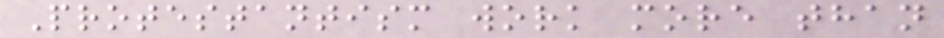Protestantism work more than
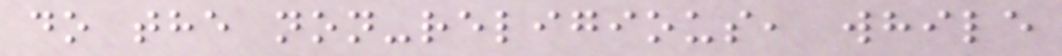do the non-religious, while
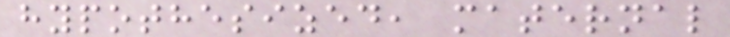hypothesized, maternal
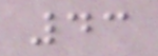43
